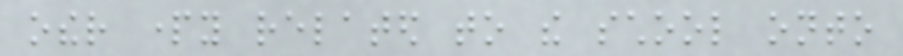other party related to the school onto
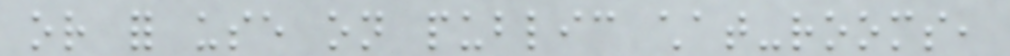or for use on public chat-rooms,
